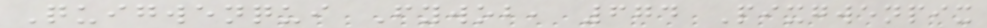Quigwenqui Fywob, 674 Pixgwenpix
